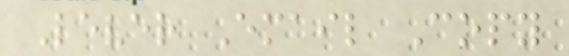Lever Email Copy
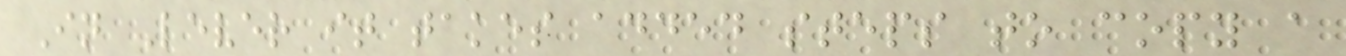In Lever it takes added steps to copy a
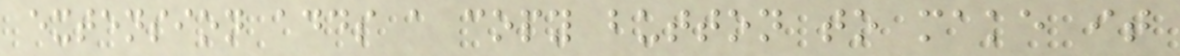extension adds a copy button to make it
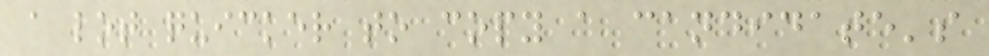a lot quicker to copy a candidate's
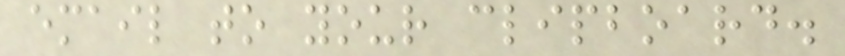email to your clipboard.
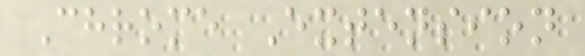Chrome Extension
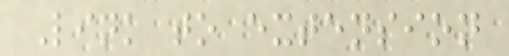Link to extension
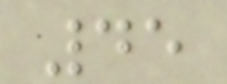45
